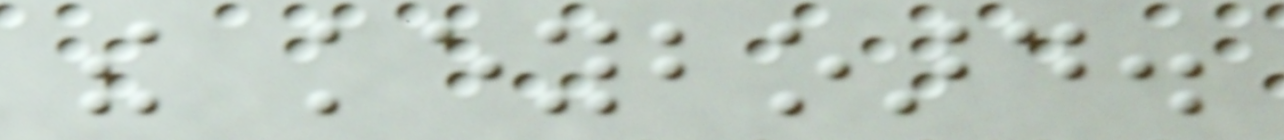the keyboard.
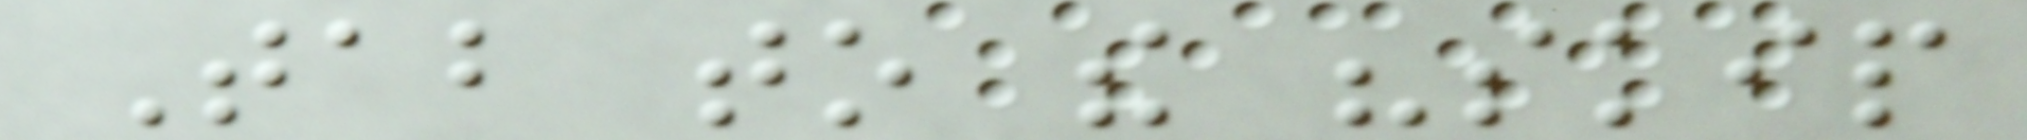Tab to the "skip
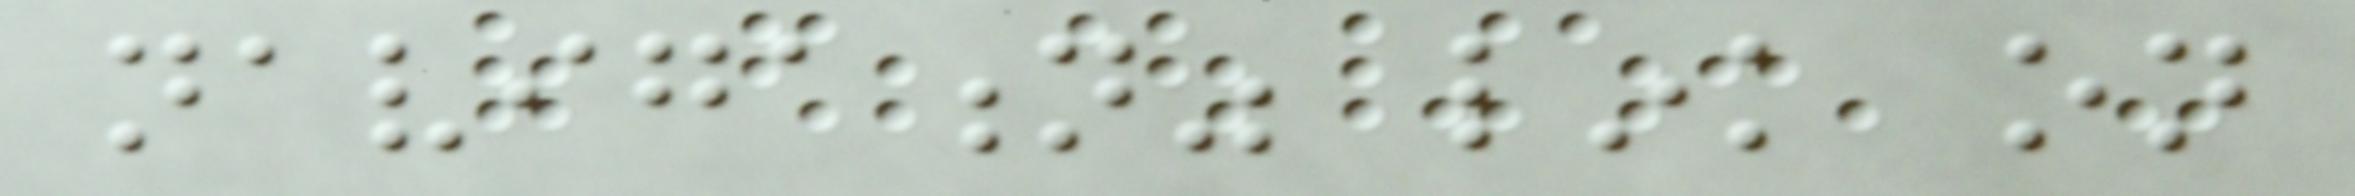navigation" link on
